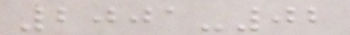2001-02
